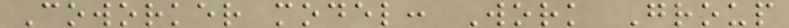Coworker model: Work Group
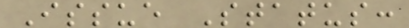Issue Status:
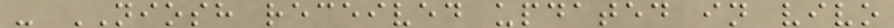- NIOSH received updated in vivo
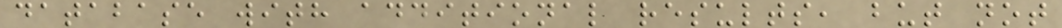database with additional results, but not
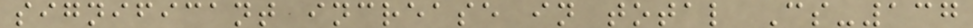significant increase in total Cs-137
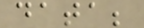data;
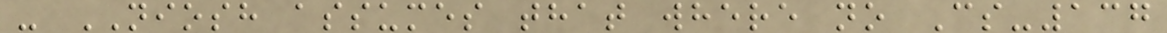- NIOSH assumes that where no Cs-137
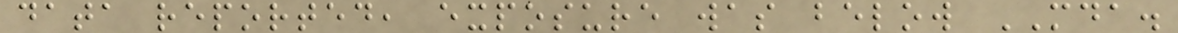data reported, exposure was below MDA.
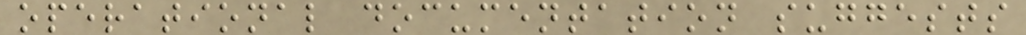operational documentation suggests
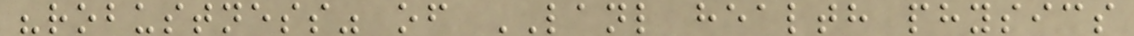"robustness" of LANL health physics
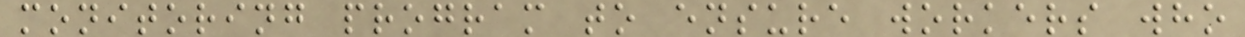monitoring program to ensure workers who
